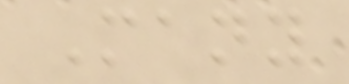Many
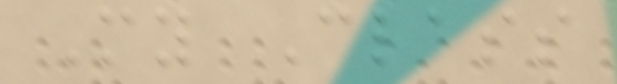My Class
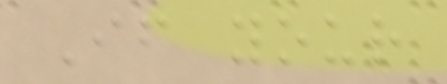If your
